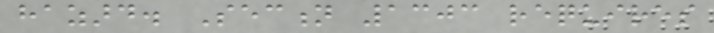hazard. Section 1303 requires
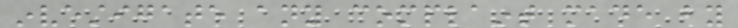investigate any complaint made by
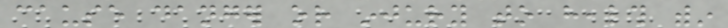cause danger or injury to health within
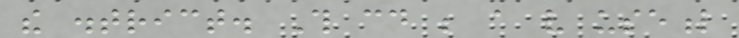the district. This could be a very useful
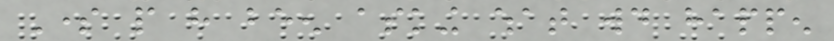Some people have been asking what would happen
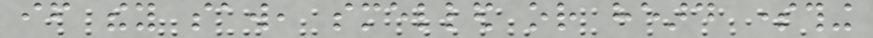if they saw, smelled or heard something
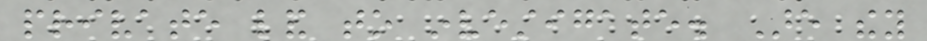private land to investigate. Are they
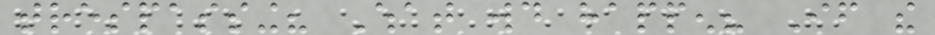trespassing? What would happen? If the
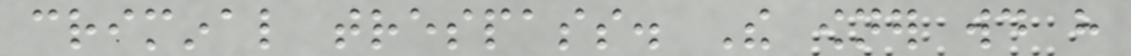criminal trespass. The owner would have
